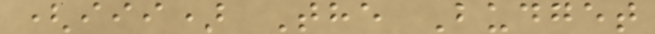(iii) The Budget
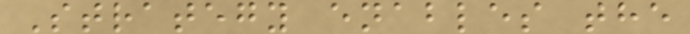Strategy enables the
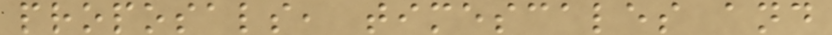proposals, timescales and
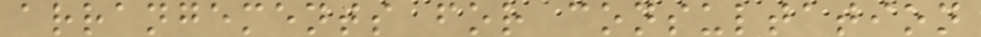arrangements for consultation
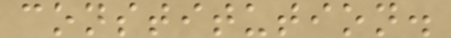constitution.
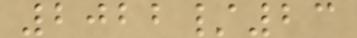2022/23
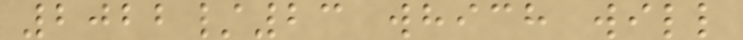2022/23 which will
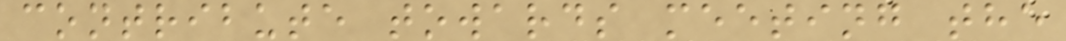contribute towards meeting the
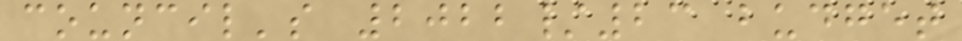council's 2022/23 budget
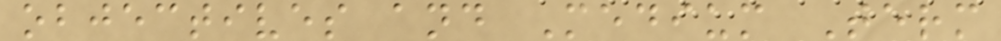objectives and Medium Term
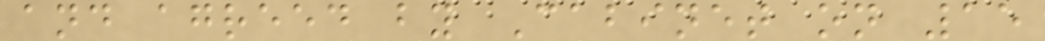and agreed by Cabinet on 15
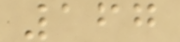167
